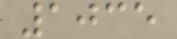1035
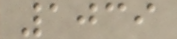1039
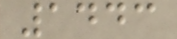1443
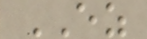EZ
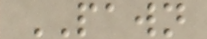PAWN
